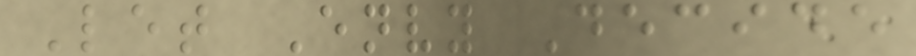Let Envy Decide
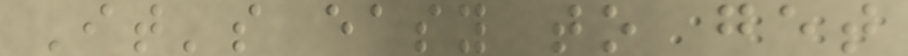It's easy to get
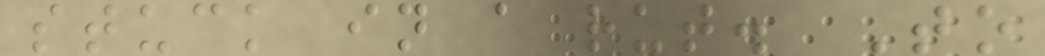stuck in a rut. To
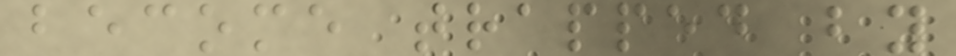become trapped by
